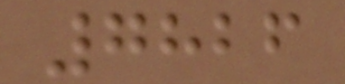7826
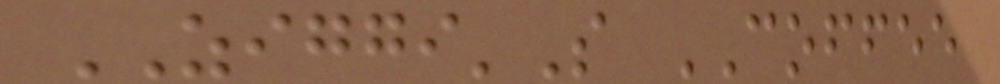ZIGGI'S COFFEE
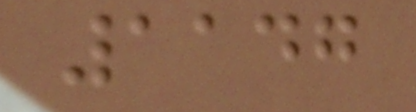1147
